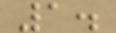1.
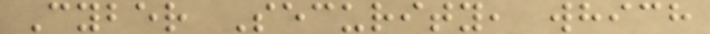Cyber Security, which
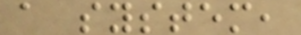a system,
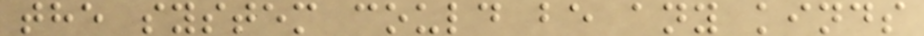the system could be any kinds
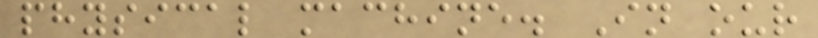physical machine. In our
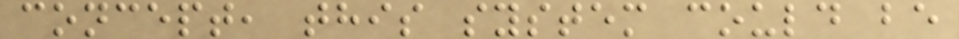concept, this system could be
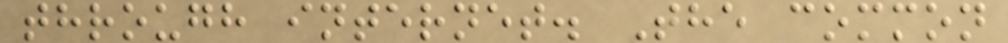through internet. The common
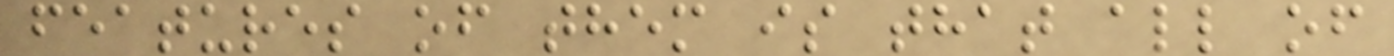features of them is that all of
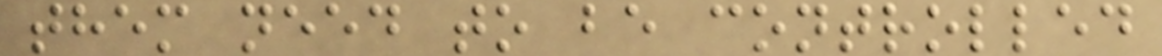them need to be controlled
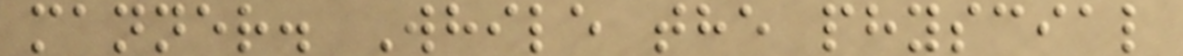manner. While the physcial
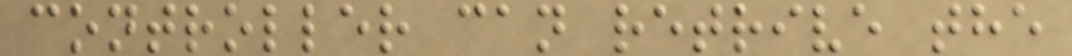controller can retrive the
